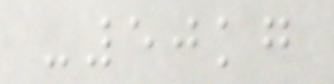-50kg
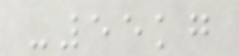-55kg
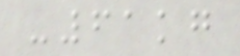-61kg
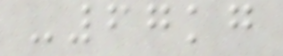-67kg
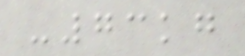-73kg
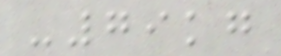-79kg
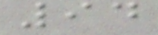94
